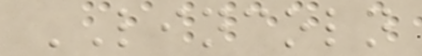LINCOLN
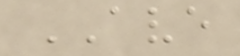AVE
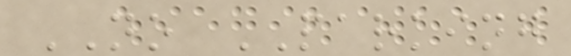NO PARKING
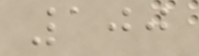100
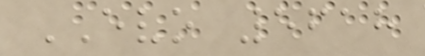EVO 5618
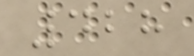428
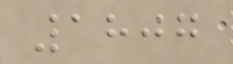1807
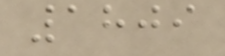1809
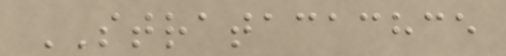STRATACACHCE
